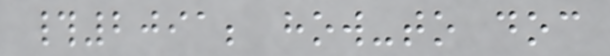#2091; how-to doc
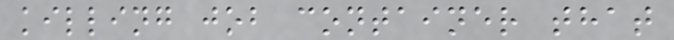killing job container that
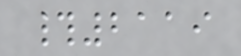#2119
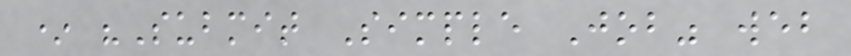* "Submit Simple Job" web
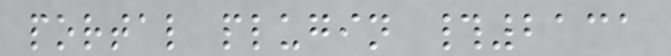portal plugin #2131
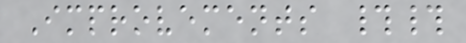Improvements ##
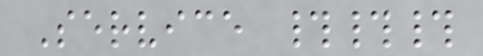Service ###
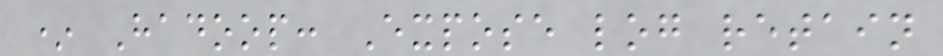* Hadoop: Expose log retain
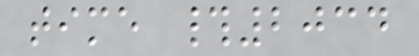time #2034
